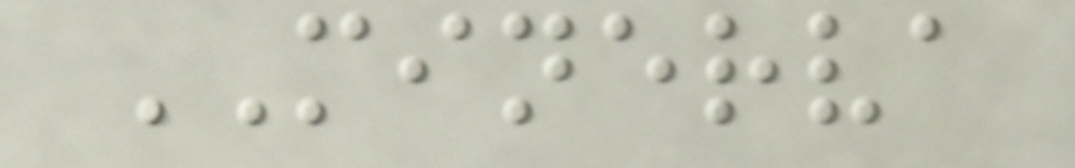MINERVA
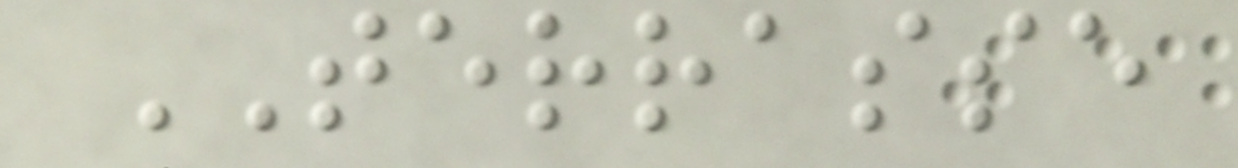TERRASSE
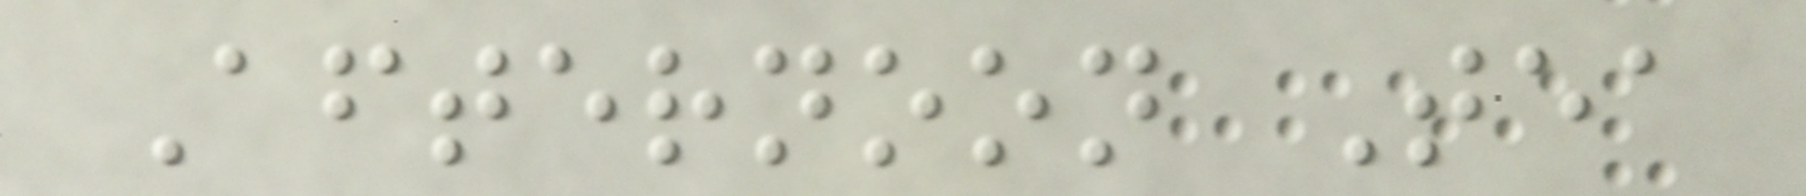Afternoon Tea
